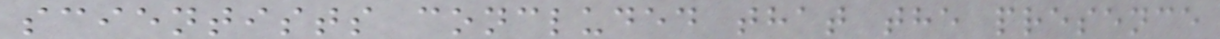scientists concluded that the presence
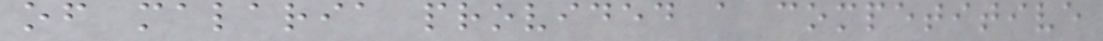of malaria provided a competitive
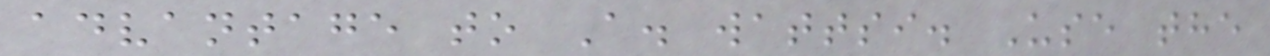advantage to A. wattsi. Use the
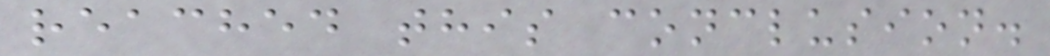reached this conclusion.
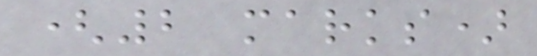(2 marks)
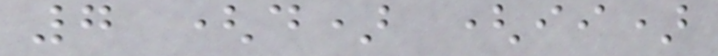7 (d) (ii)
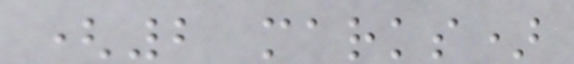(2 marks)
